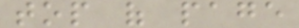top of page
